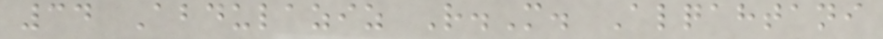34 Abdulaziz R.M. Alqahtani
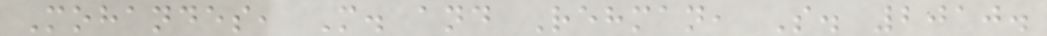Mohandes, M. and Rehman, S. 2010.
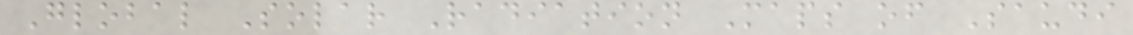Global Solar Radiation Maps of Saudi
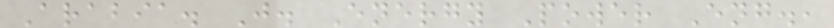Arabia. J. Energy Power Eng.,
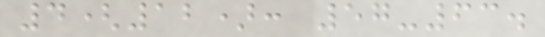4(12): 57-63.
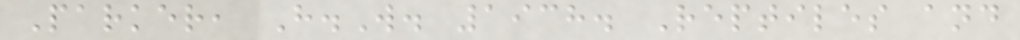Parker, H.W. 1938. Reptiles and
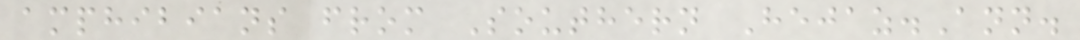amphibians from Southern Hejaz.Ann.
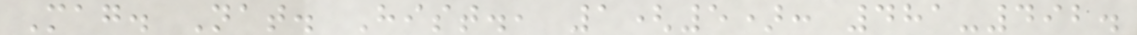Mag. Nat. Hist., 1(5): 481-492.
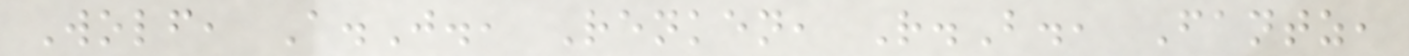Wolf, A.J., Renken, R.B., Fantz,
